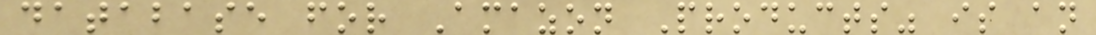database for Amazon Products" is an
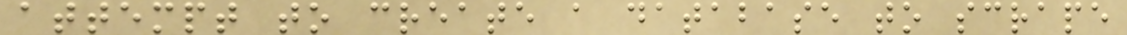attempt to create a database to scrape
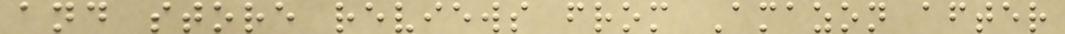and store reviews from Amazon after
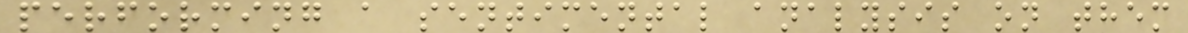performing a sentimental analysis on them
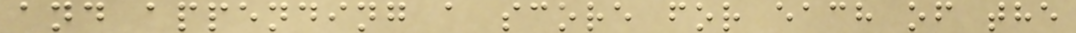and appending a score for each of the
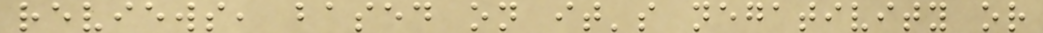reviews, based on it's negativity or
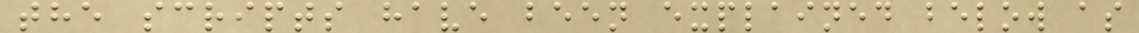the scripts have been explained below as
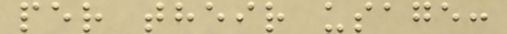per their usage:
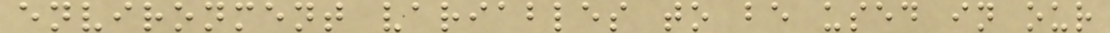environment variables to be used in our
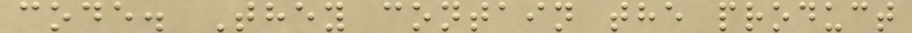code. They contain the product
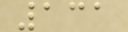131
